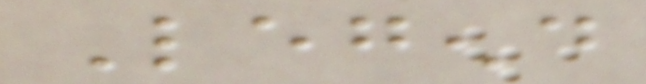Legend
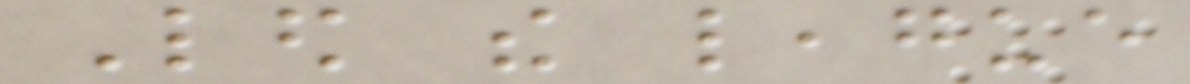Led the league
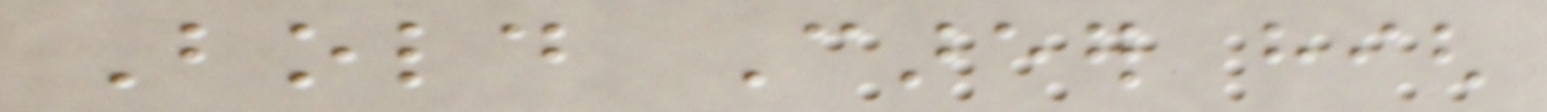Bold Career high
